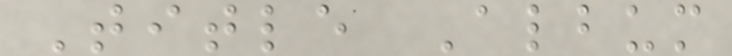Title Album
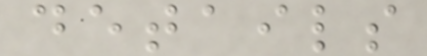details
